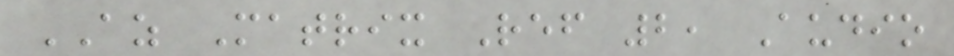AZ Matrix Ref 2, Audio
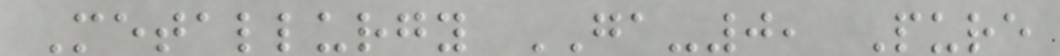Metallurgy GA-0, Pure
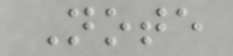Note
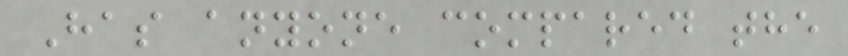Has anyone compared the
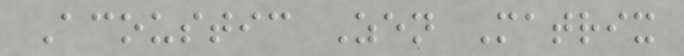Acoustic Zen Matrix
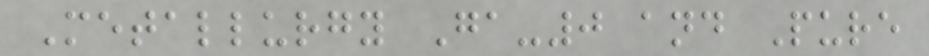Metallurgy Ga-0 and Pure
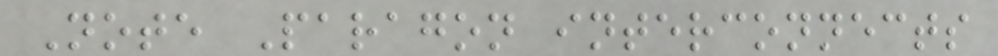Note Paragon interconnects
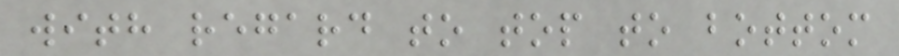with regard to top to bottom
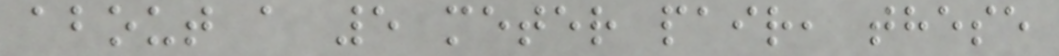about a 5 meter pair, these
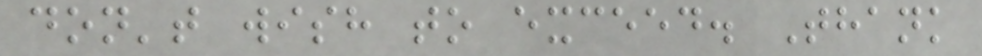don't wish to exceed. Thank
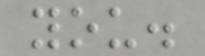you.
